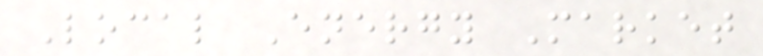Local Energy Market
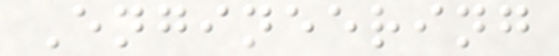Engineering
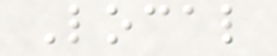Local
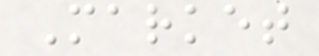Market
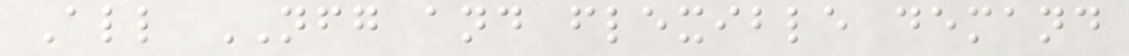All NFG and flexible demand
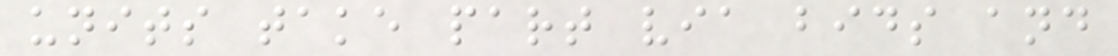units take part via bids and
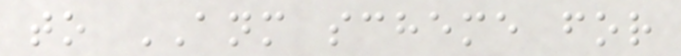to ANM scheme for
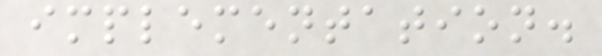implementation.
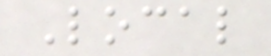Local
